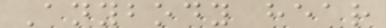Anybody hear
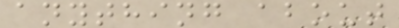anything about
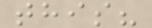this?
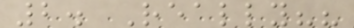2. Really??
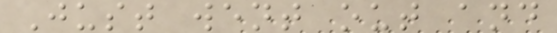Just went out and
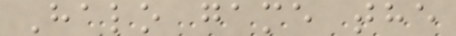Halo game the
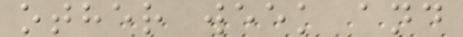other week and
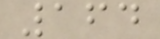164
